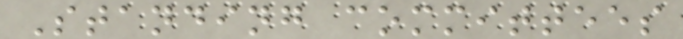Standing committees
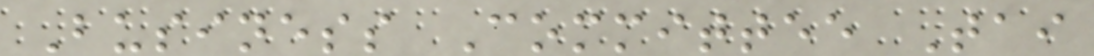Business Committee Tai
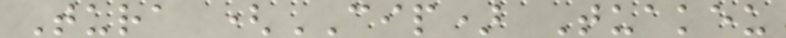Tura (CIP) Tuakeu
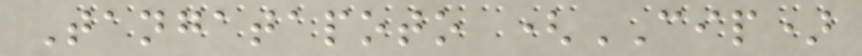Tangatapoto (CIP)
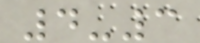4-3
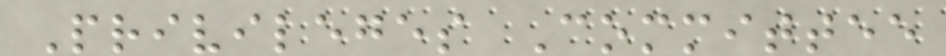Privileges Committee
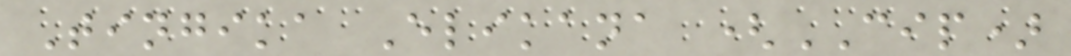Tingika Elikana (CIP)
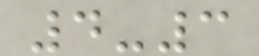4-3
